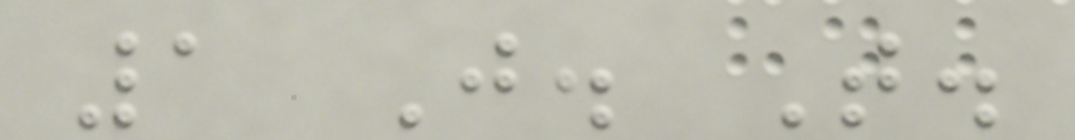1 J. T.
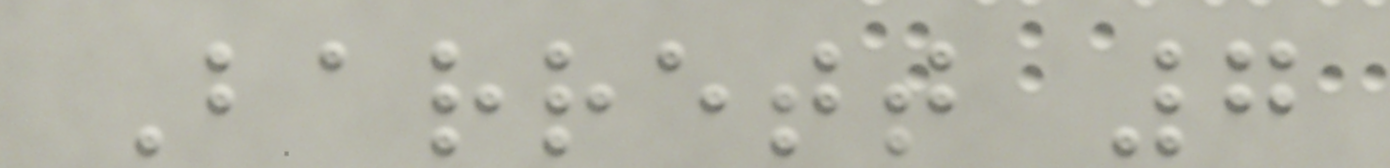Barrett 7
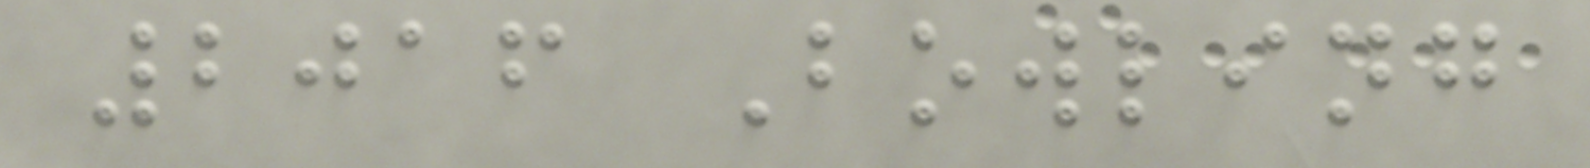2016 Bowling
